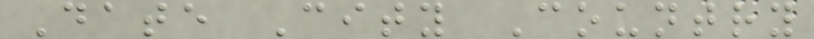Date City Country
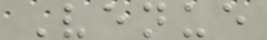Venue
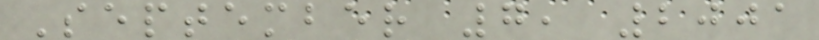September 7, 2001
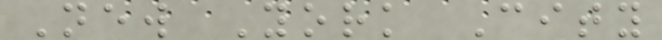New York City
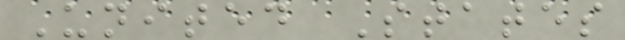United States
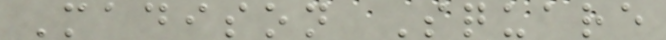Madison Square
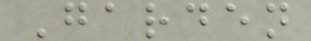Garden
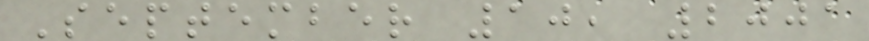September 10, 2001
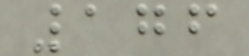176
